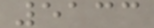5133
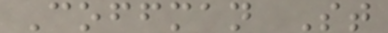Coffman St
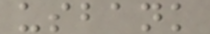usbank
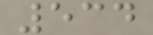534
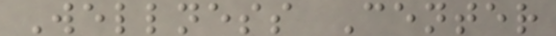Wellness Center
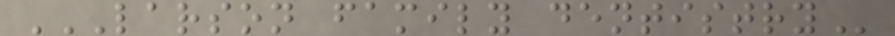LARSON FAMILY DENTISTRY
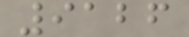9126
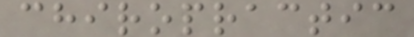chiropractic
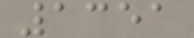1351
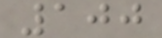100
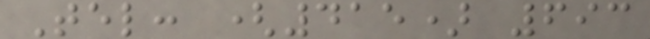Tel: (415) 693
